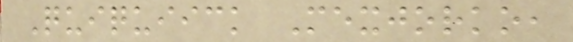Quiquiick Mexjorko,
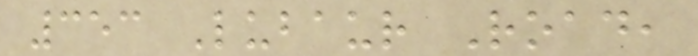353 Lubaur Road,
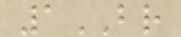1BR
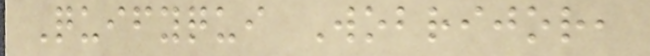Quifyqui Wobrijor,
